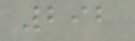292
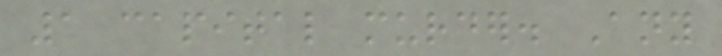1 capital murder. Any
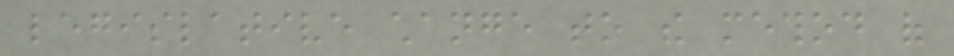legislative change to the method of
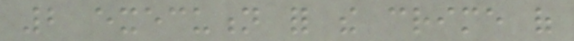2 execution for the crime of
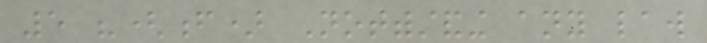5 "(f) Notwithstanding any law
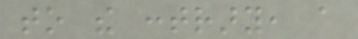to the contrary, a
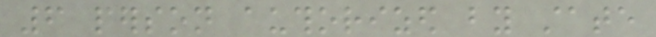6 person authorized by state
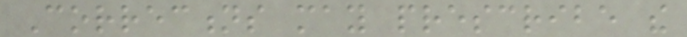Corrections may prescribe the
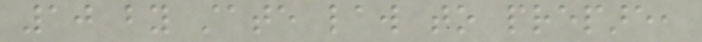10 by state law to prepare,
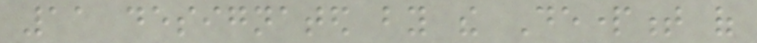11 designated by the Department of
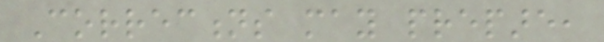Corrections may prepare,
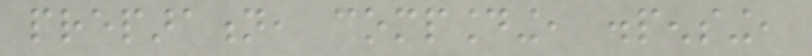preparation, compounding, dispensing,
